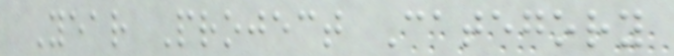Year Project Category
